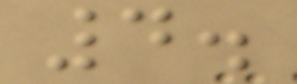4.
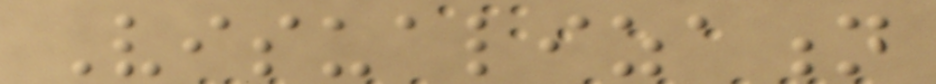Visualization
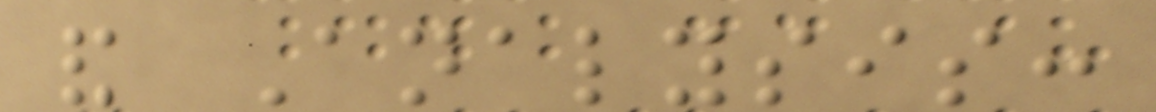and Analysis:
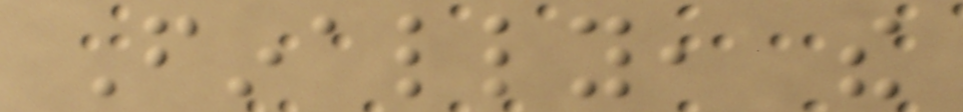Finally, the
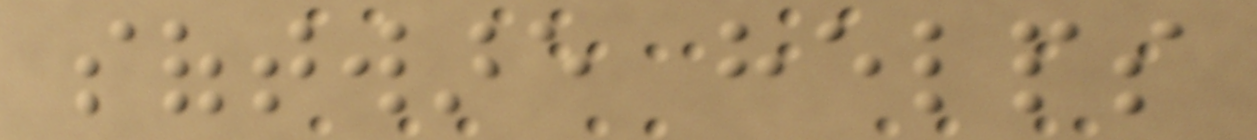software helps
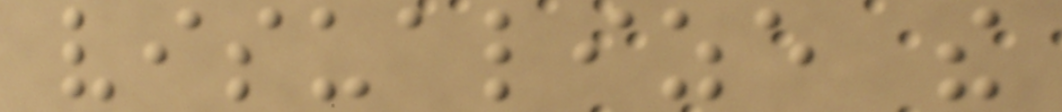visualize the
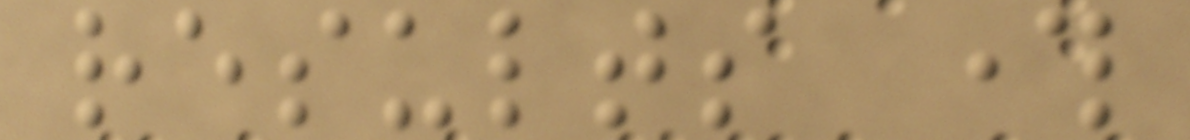results through
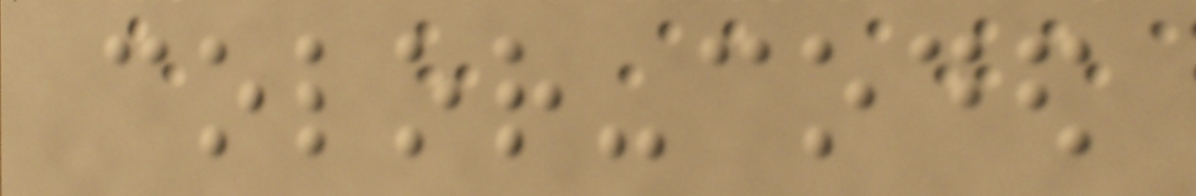color-coded
